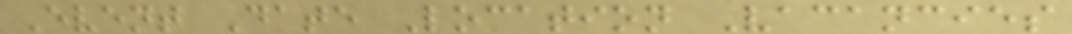Event Date Location Vacancies
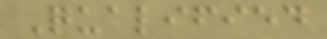Qualified
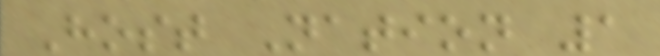Host Nation 1
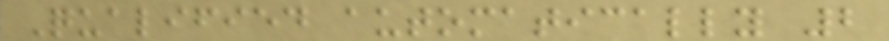Qualified automatically 2
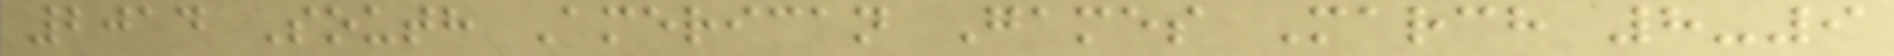2014 South American Games March 8-9
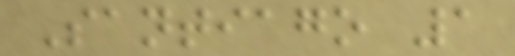Santiago 1
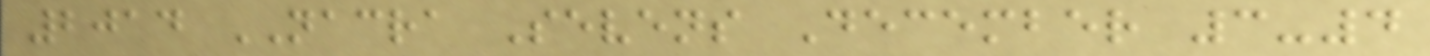2014 NACRA Sevens December 3-4
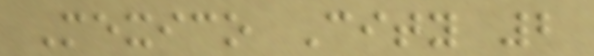Mexico City 2
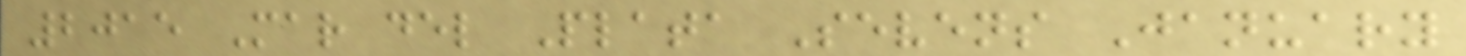2015 Mar del Plata Sevens January
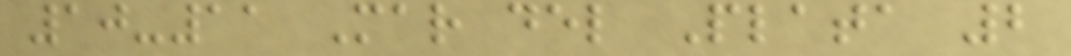10-11 Mar del Plata 2
